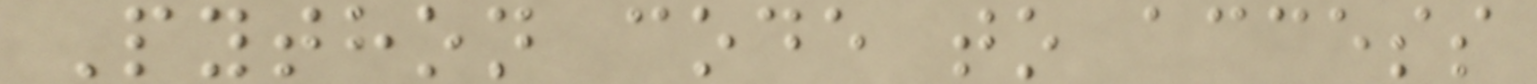Python code to access
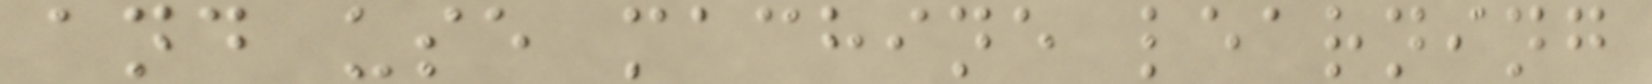and use machine learning
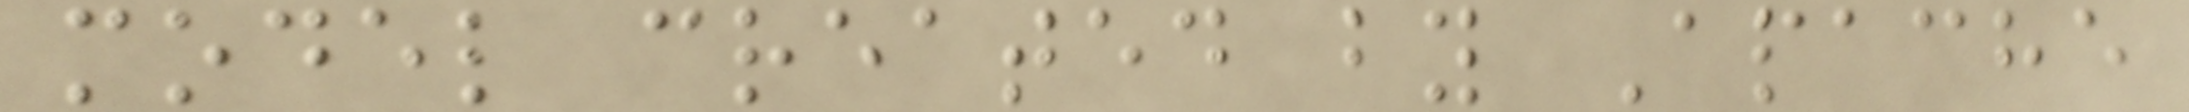model created by Apache
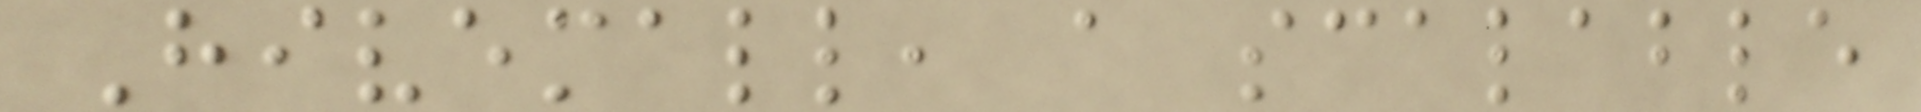Hivemall, a scalable
